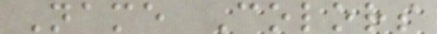Name Colors
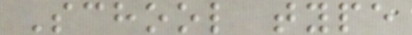School type
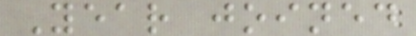Year joined
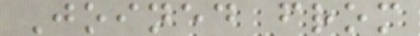Joined from
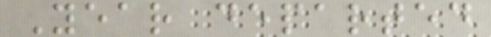Year departed
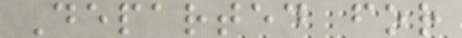Departed for
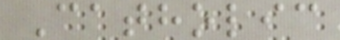Catholic
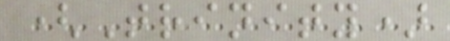(Trinity)
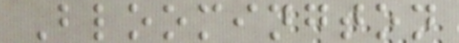Bloomington
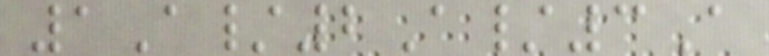1A/2A/3A
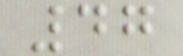47
